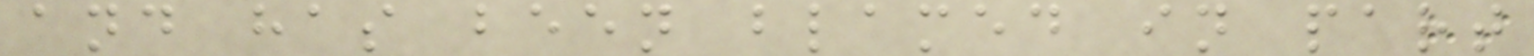and has been blamed in part
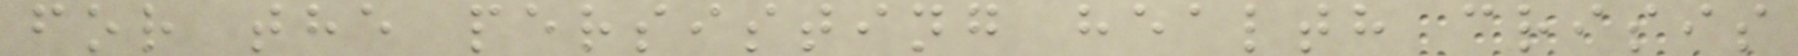for the persisting health crisis
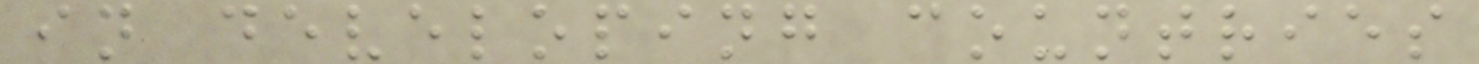in developing countries
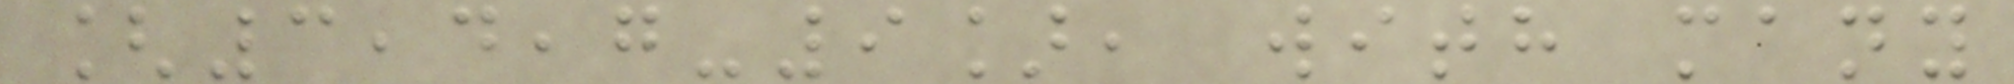[3,4,7-9], with many
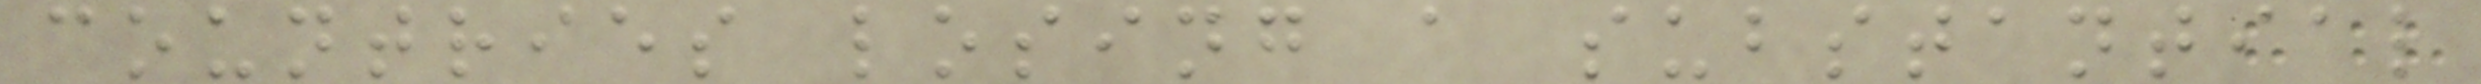countries losing a substantial
